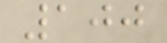100
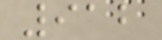912
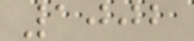1002
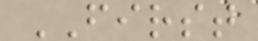FIRST
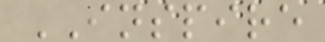INSPIRE
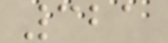321
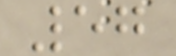57
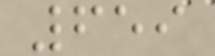659
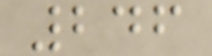246
